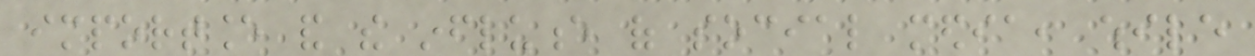importance and the influence of social media, while
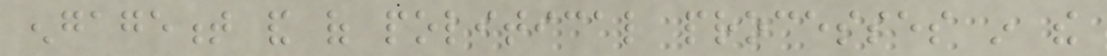engagement and of political processes in the
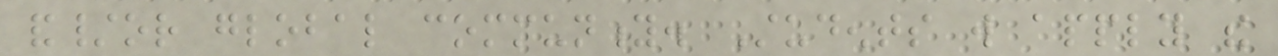and/or global community. Students will apply the
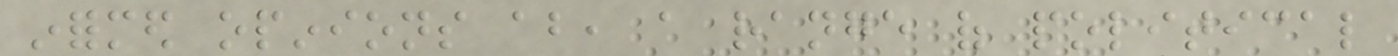informed opinions about, a range of political
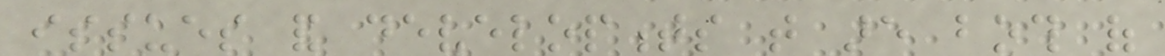issues and developments that are both of
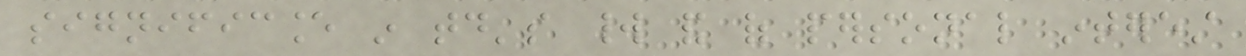significance in today's world and of personal interest
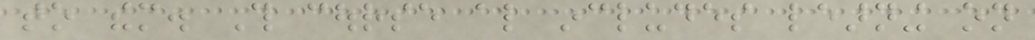to them. This course also includes learning on
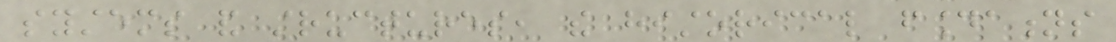systems and structures, the historical foundations
